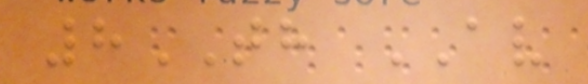8TH AV
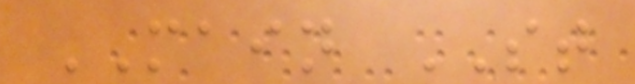MAIN ST
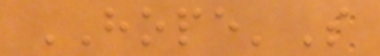HOPE'S
